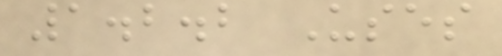1.2.2 Uses
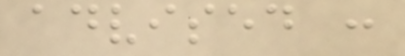advised :
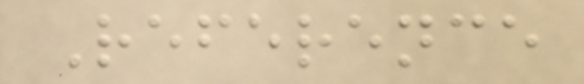Reference
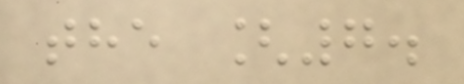the [7.
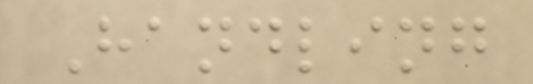Handling
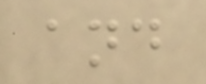and
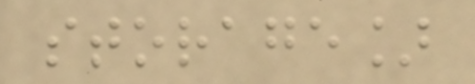storage]
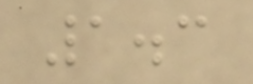1.3
